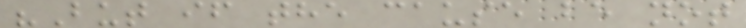"But if the cause be not
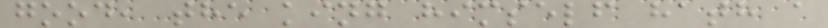good, the king himself hath a
